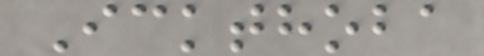Ickthoba
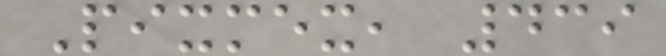Pixmex, 439
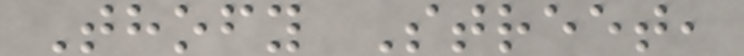Thofy Street,
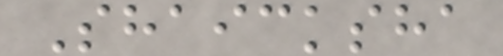Shaicksha
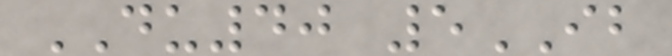DU40 5IB
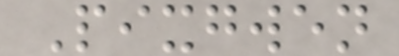Pixgwen
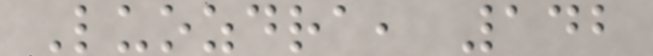Luozdra, 142
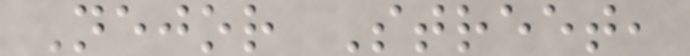Nejor Street,
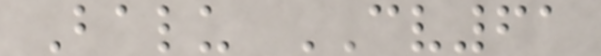Balu CV61
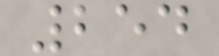254
